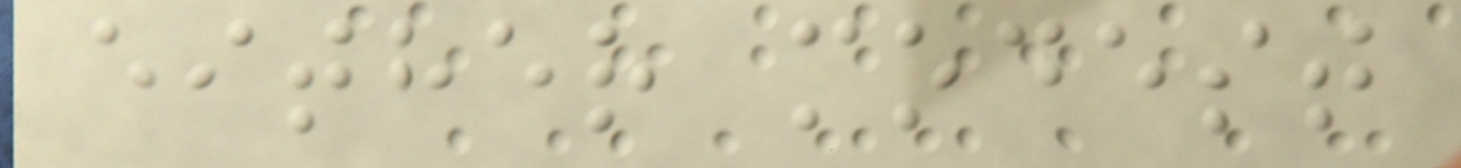either modest
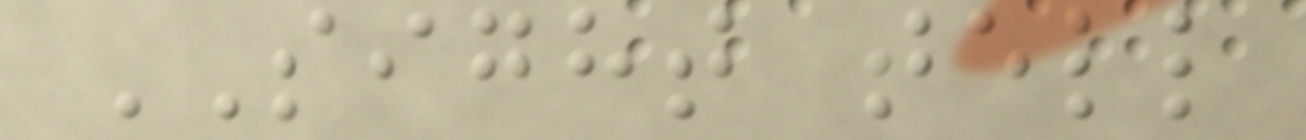SIGHT tell
